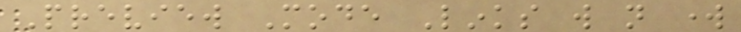Preview Mode Links will not work
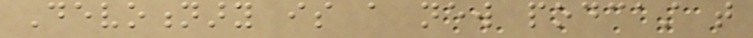Devotionary is a new podcast that
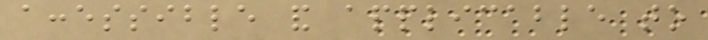accessible and applicable to
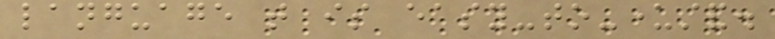language that is easy-to-understand.
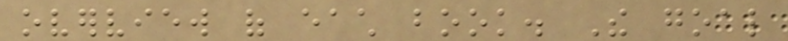overview of each book. The goal
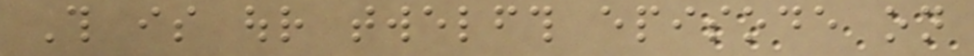This is our twelfth episode on
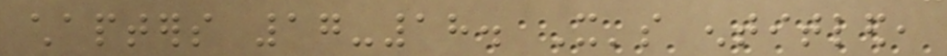chapters 17-18. It's entitled,
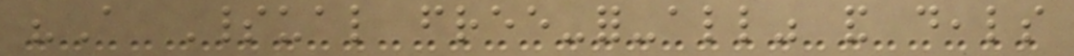"A Spiritual free-for-all" and deals
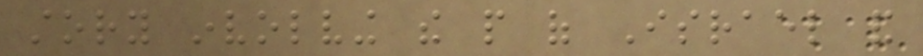story involving the people of Israel and
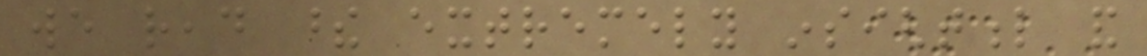we read these extremely insightful and
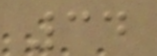34
